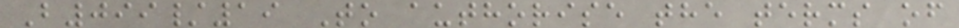B099/19 To authorise the terms of
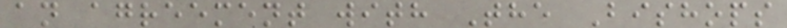an agreement with The Bishops
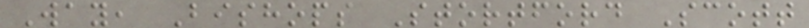Way, Bishops Stortford Scott
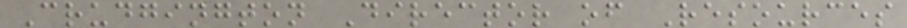Crudgington Director of Resources
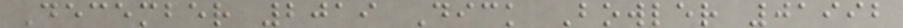December 2019 Dick Bowler 01992
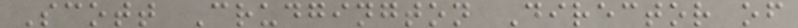Scott Crudgington Director of
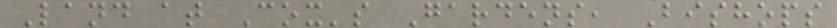Land at Cox's Gardens, Bishops
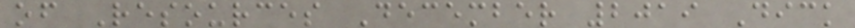of Resources December 2019 Dick
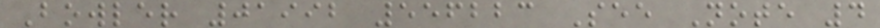Bowler 01992 556223 See Note 4
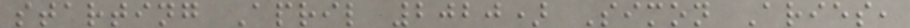starting April 2020) Simon Aries,
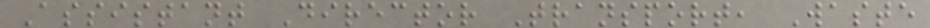Assistant Director Transport, Waste
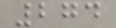274
